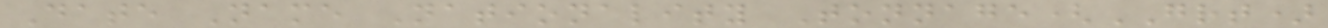Date Name Nationality Tonnage(GRT)
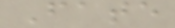Fate
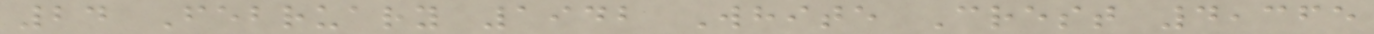24 February 1942 White Crest 4,365
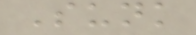Sunk
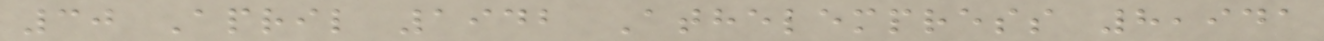30 April 1942 Athelempress 8,941
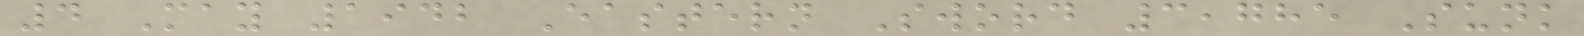4 May 1942 Eastern Sword 3,785 Sunk
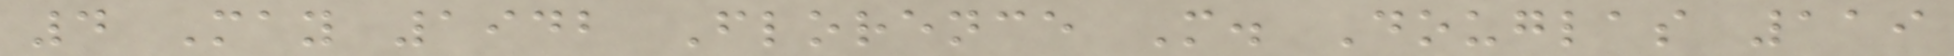4 May 1942 Florence M. Douglas 119
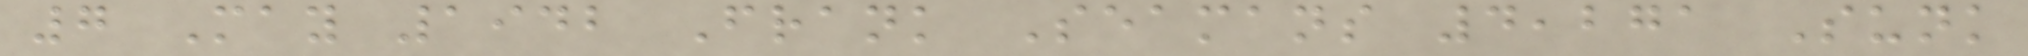7 May 1942 Frank Seamans 4,271 Sunk
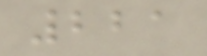221
